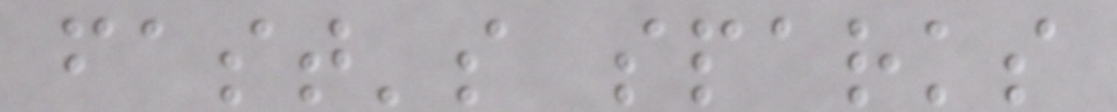fast's sparks
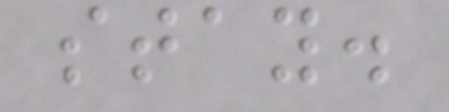stay.
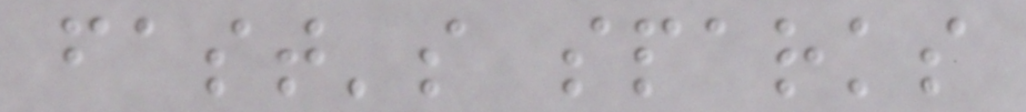fast's sparks
